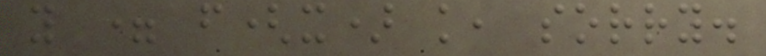y = f(x) k, sorry.
